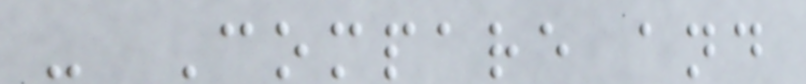- Compare and
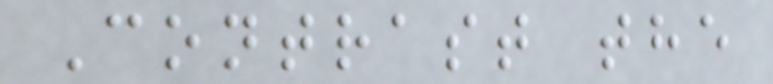Contrast the
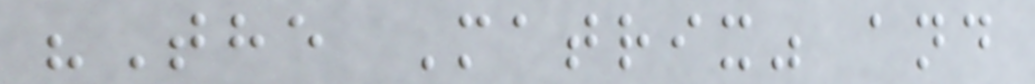"The Matrix" and
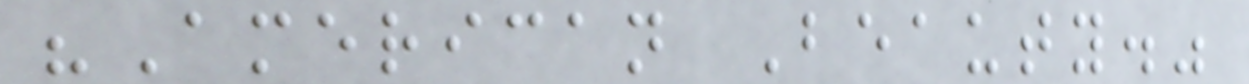"American Beauty."
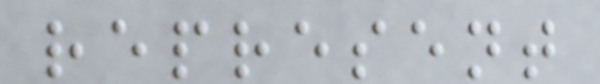represent
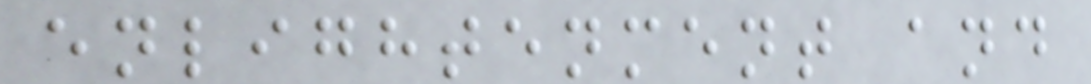enlightenment and
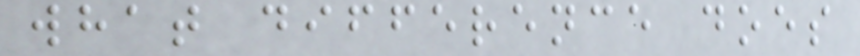what difference does
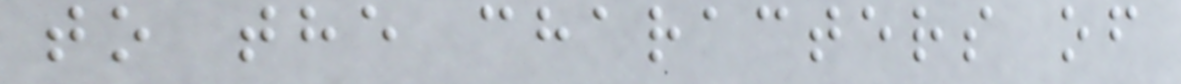to the characters of
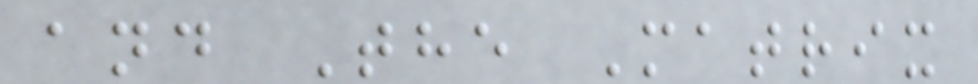and The Matrix
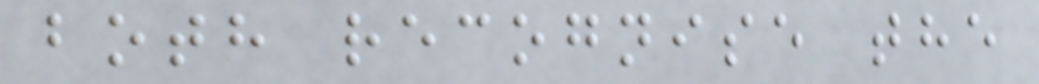both recognise the
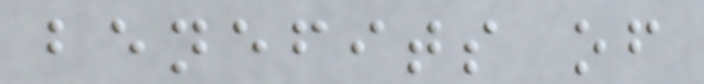benefits of
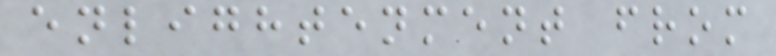enlightenment from
